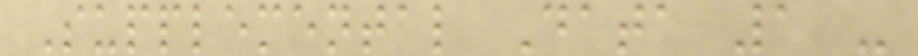Supplemental Data 1 -
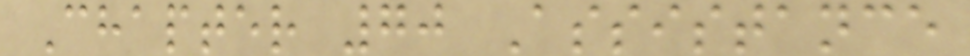Chapter 70 Assistance
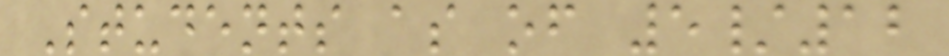Students as of 5/12
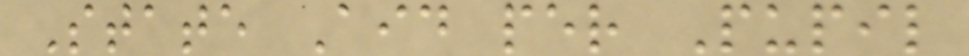State Aid per Pupil
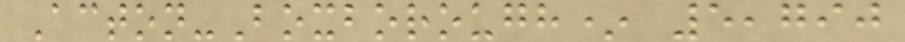Acton-Boxborough* 5,790
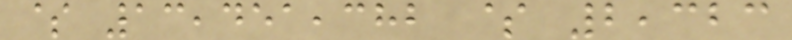$ 13,451,382 $ 2,323
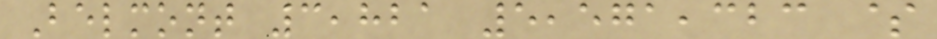Belmont 3,821 5,571,323 $
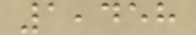1,458
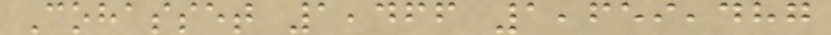Cohasset 1,466 1,659,487
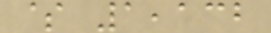$ 1,132
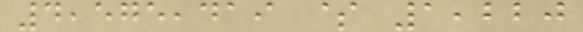4,575,419 $ 1,220
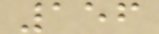156
